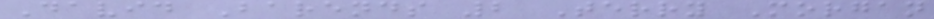David Barends 2 Terry Morgan
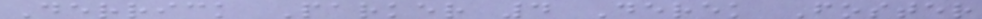Derrick Parker 4 Derek Foster
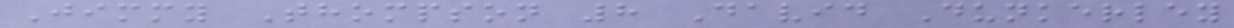Jimmy Thompson 8 David Dunkerley
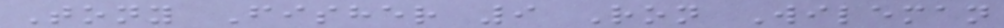Tony Fisher 9 Ron Wileman
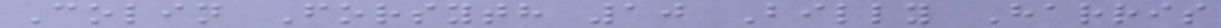Colin Forsyth 10 Billy Harris
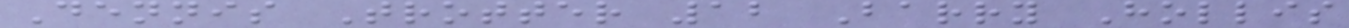Dennis Trotter 12 Barry Hollis
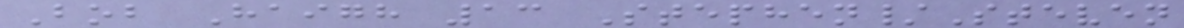Bob Haigh 13 Stephen/Steven
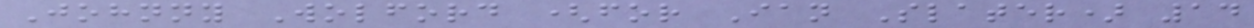Johnny Wolford (for Ian Slater) 14
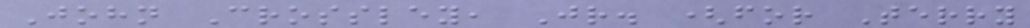John Crossley, Jr. (for Terry
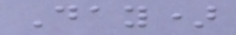Day)
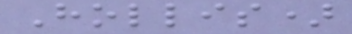Hollis)
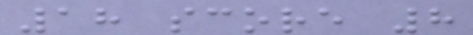18 score 8
